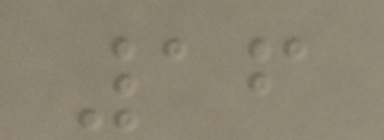16
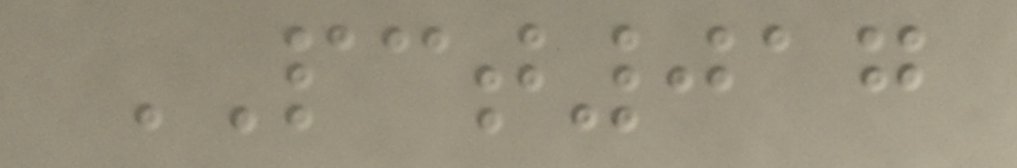PCT017
